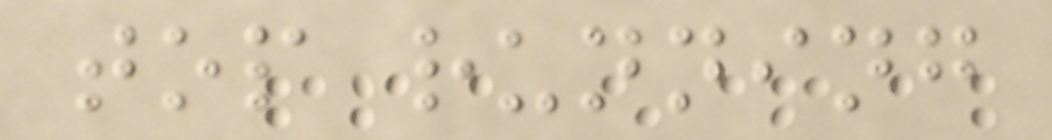top running
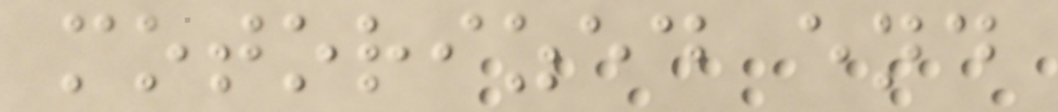motorized end
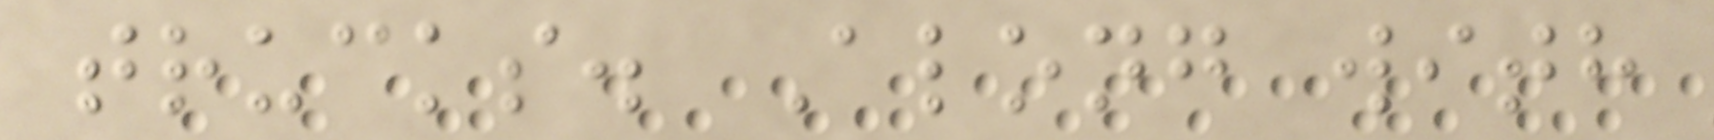trucks. Along with
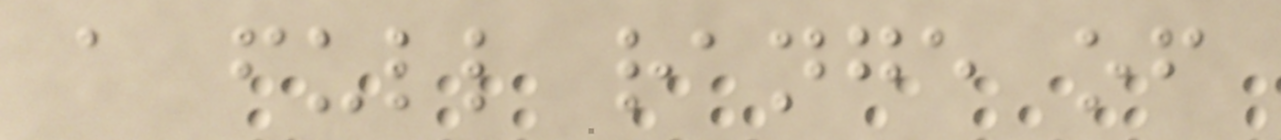a full range of
